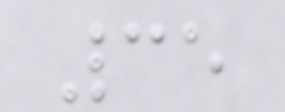35
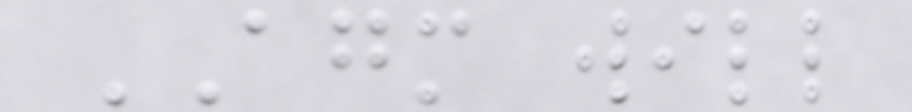AGM will
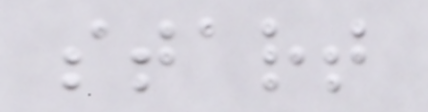start
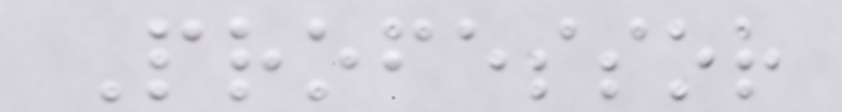Professor
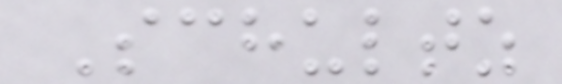Schultz
